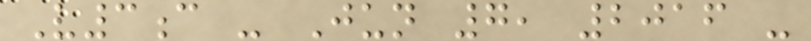V3c - Jun 7, 2016 -
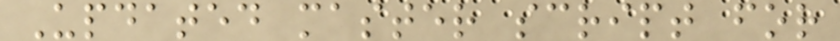Updated master script for
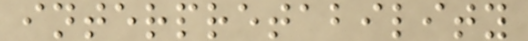interpretability
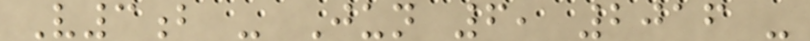V3b - Jun 6, 2016 -
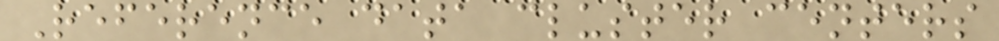Reference data cluster centers
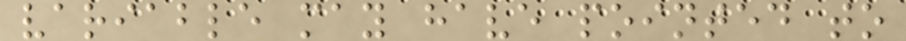variable may have pointed to
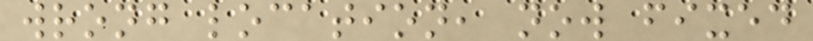wrong location, now fixed
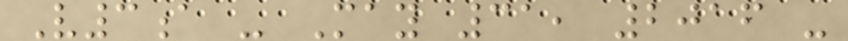V3a - May 31, 2016 -
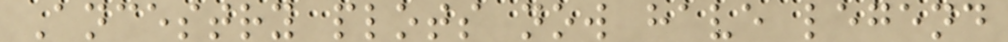Ancestry plots now have legend
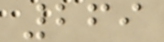269
